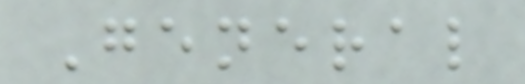General
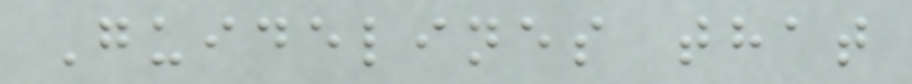Guidelines that
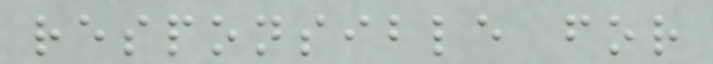responsible for
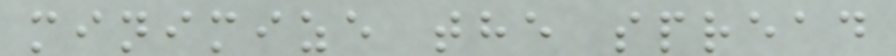minimize the spread
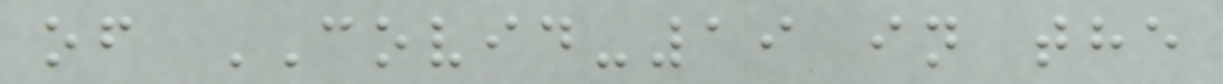of COVID-19 in the
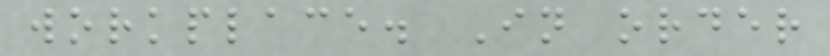workplace. In order
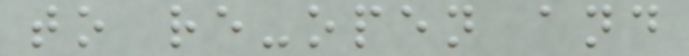to re-open and
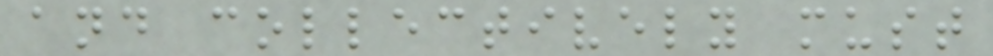and collectively must
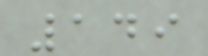149
